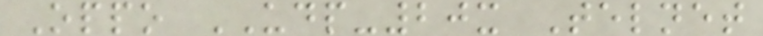Oppo UDP-20x Telnet
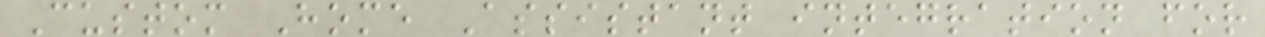Custom Home Assistant integration for
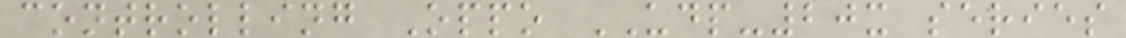controlling Oppo UDP-20x series
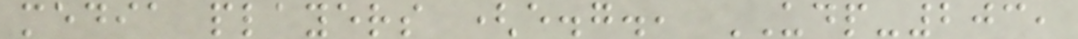media players (e.g., UDP-203,
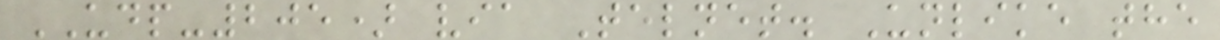UDP-205) via Telnet. Unlike the
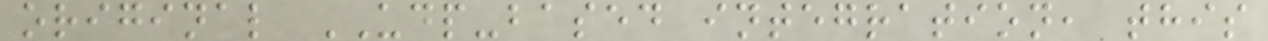original UDP-based integration, this
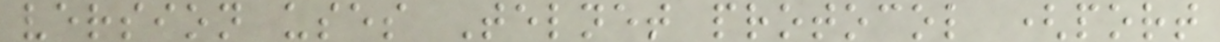version uses Telnet protocol (port
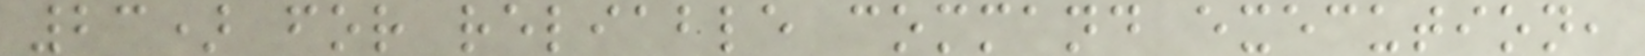23) for reliable command execution,
